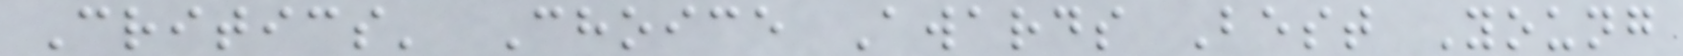Critics' Choice Awards Best Young
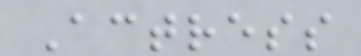Actress
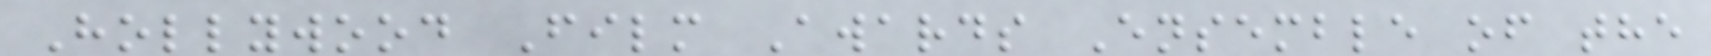Hollywood Film Awards Ensemble of the
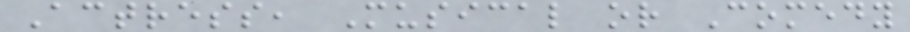Actress, Musical or Comedy
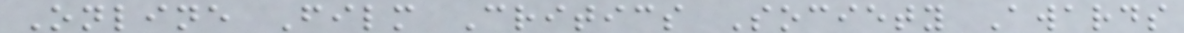Online Film Critics Society Awards
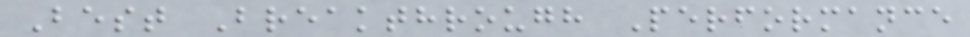Best Breakthrough Performance
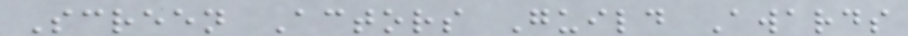Screen Actors Guild Awards
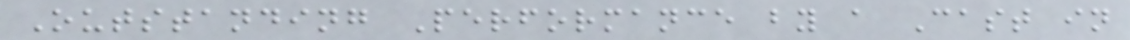Outstanding Performance by a Cast in
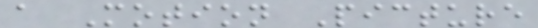a Motion Picture
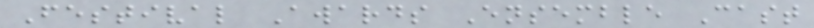Festival Awards Ensemble Cast
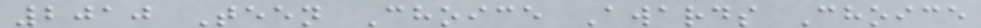2010 Teen Choice Awards Choice
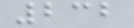232
